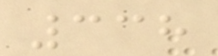338
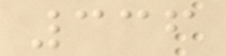336
